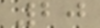20
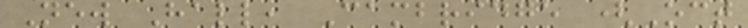New Hall, Cambridge (Oct
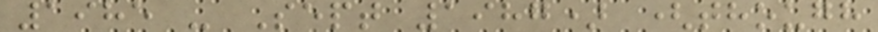1985 - Sept 1987) (though
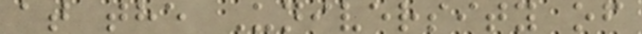at the University of
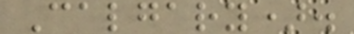Calgary).
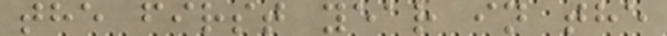the first year in the
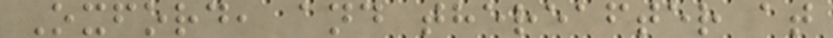Oxford, and thereafter at
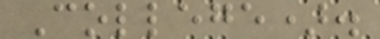College).
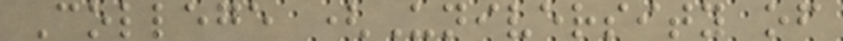College (University of
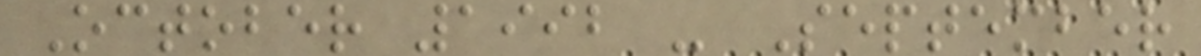October 1992 - September
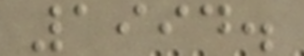1994.
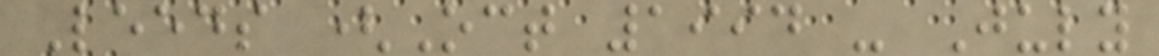Leeds (Oct 1994 - July
